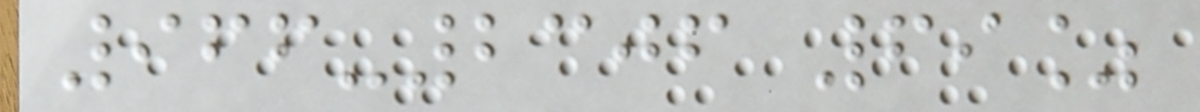966-2306 69%
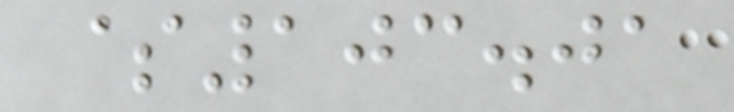$103.01
